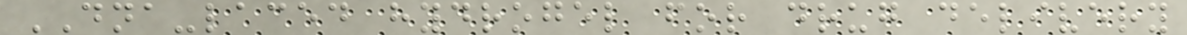DNA-laced hydrogel for drug delivery
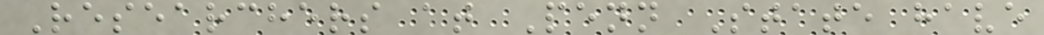Researchers at Penn State have
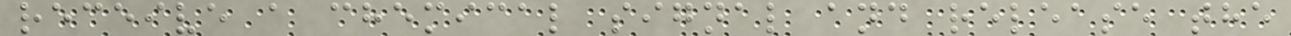receive a chemical signal and release the
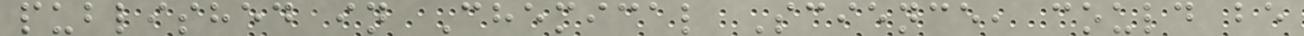published in Chemical Science, could be
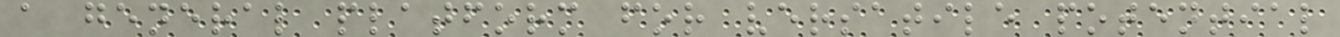a general platform for versatile potential
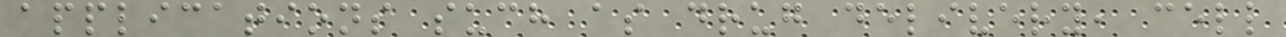applications such as drug delivery, cell
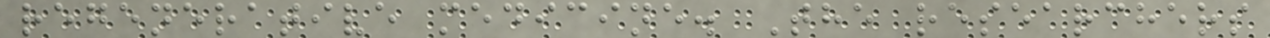regenerative medicine. The researchers
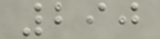290
